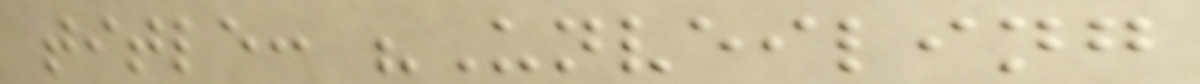title: "Unveiling
